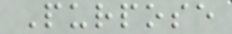Purpose
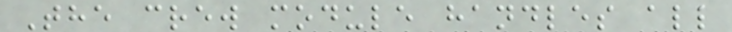The crew module handles all
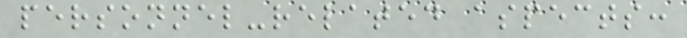personnel-related aspects:
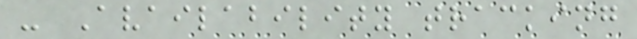- Availability tracking
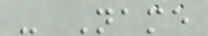- Name
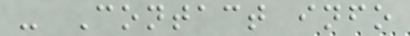- Contact info
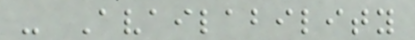- Availability
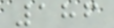186
